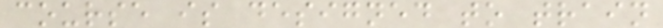course is designed to train
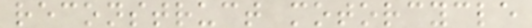reconstruct motorcycle
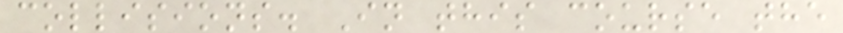collisions. In this course the
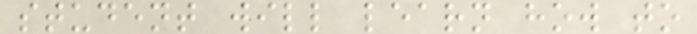student will learn how to
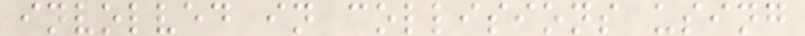involved in collisions using
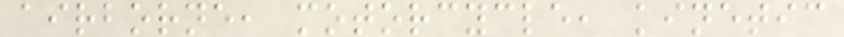airborne, motorcycle, kinetic
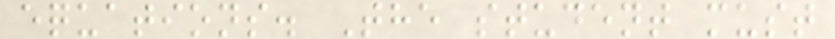equations. The student must
